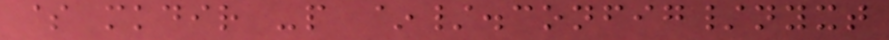$ mkdir -p ~/.config/nyxt
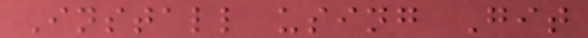Install using Git
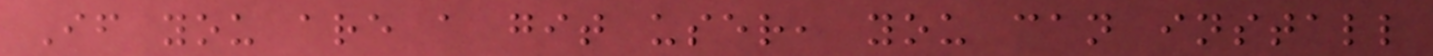If you are a git user, you can install
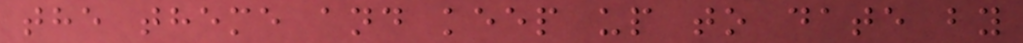the theme and keep up to date by
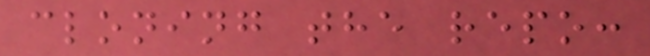cloning the repo:
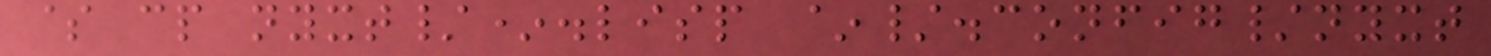$ cp nyxt/*.lisp ~/.config/nyxt
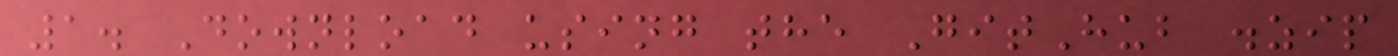1. Download using the GitHub .zip
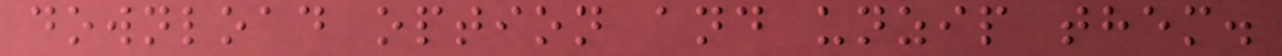download option and unzip them.
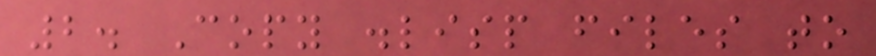2. Copy .lisp files to
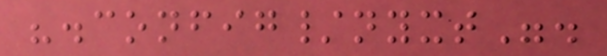".config/nyxt".
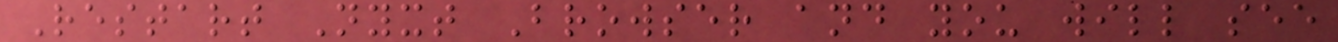Restart Nyxt Browser and you will see
